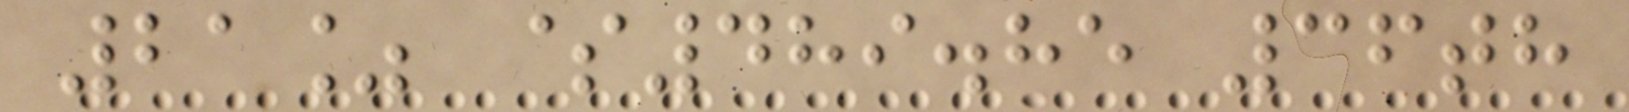21% $489.85 36th
